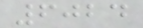6024
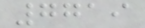7719
